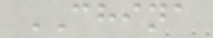CHINA
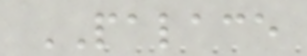PALACE
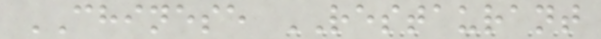CHINESE RESTAURANT
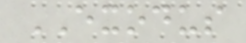EXODUS
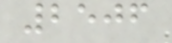2506
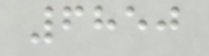6850
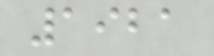1921
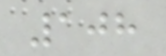108
